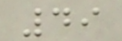49
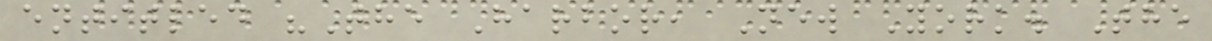entitled "The Harbor, New York. The
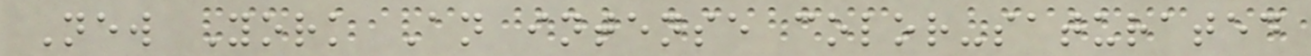New York An intense color-saturated
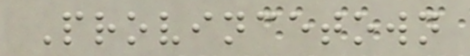Provincetown
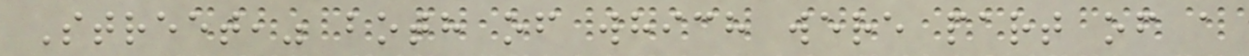Street," both of which were part of a
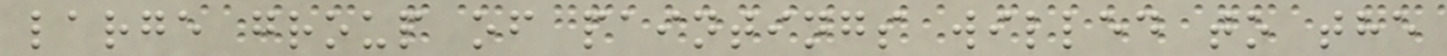large group of paintings willed to the
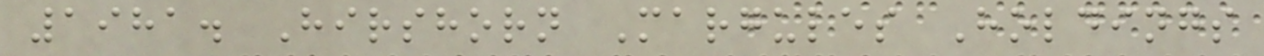1981. Hirshorn Margules Holdings
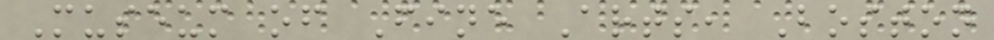Museum of Fine Arts, Boston
